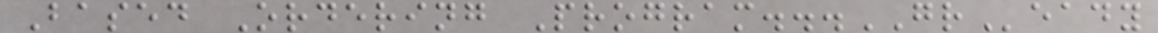Based Ordering Program...GReady
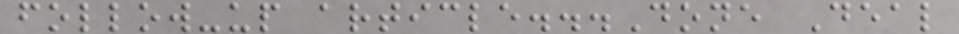follow-up article...Done Deal
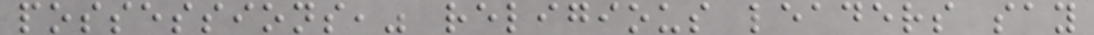possessions," religious leaders say
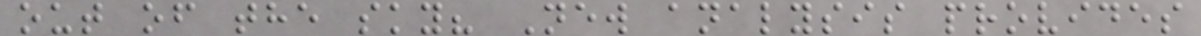out of the sky? New analysis provides
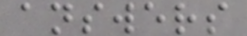answers
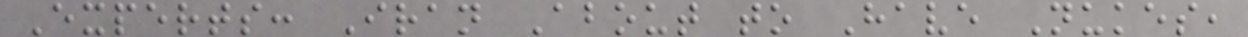Experts: Iran About to Have Nukes,
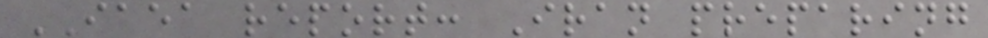IAEA report: Iran preparing
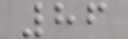86
